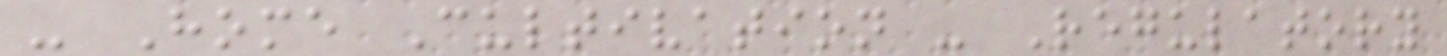- Home Cultivation - Regulatory
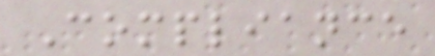Compliance
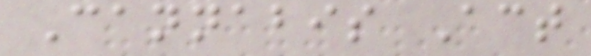Cannabis Act
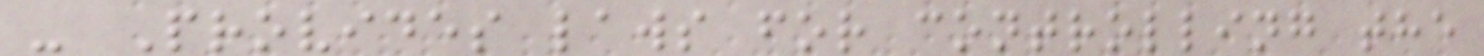- Provides laws for controlling the
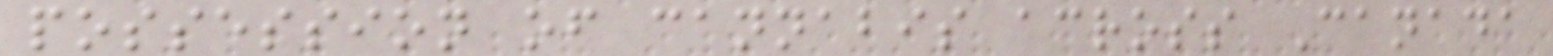possession of cannabis across Canada
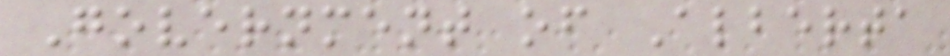Government of Alberta
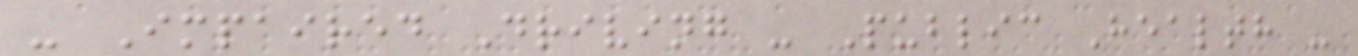- Impaired Driving - Public Health -
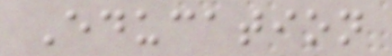Education
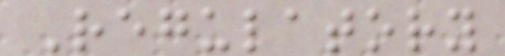Regulatory
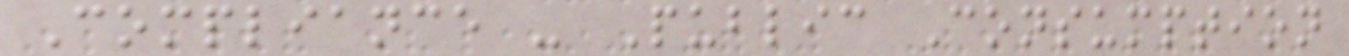Compliance - Public Consumption
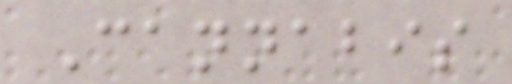Cannabis
